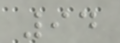94
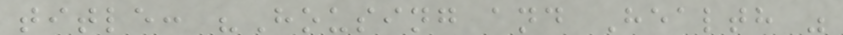title: "Housing and Health "
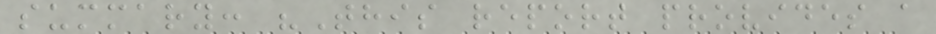summary: "This report provides a
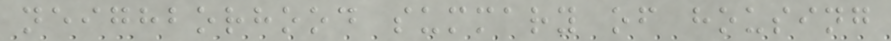neighborhood summary of housing
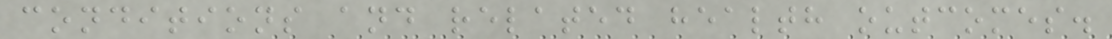conditions and related health outcomes.
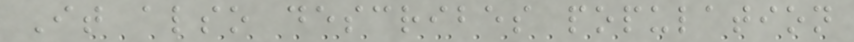It also describes population
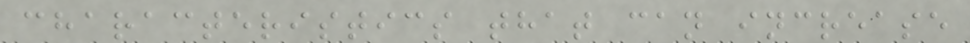characteristics that can increase
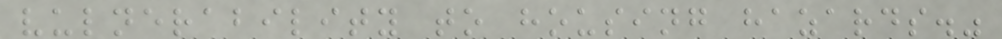vulnerability to housing hazards."
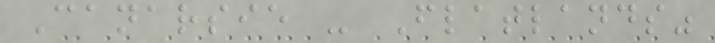Canarsie - Flatlands"
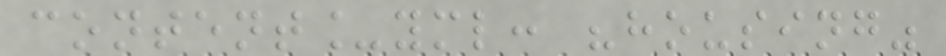content_yml: "housing"
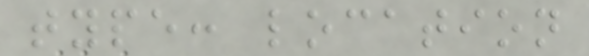type: location
